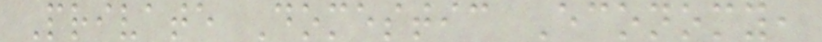Private Domestic Economy,
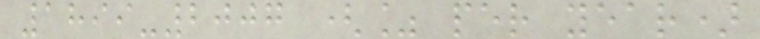1899-2007 (% per year)
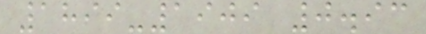1899-1909 0.93
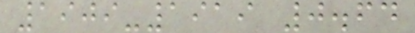1909-1919 0.64
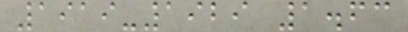1919-1929 1.63
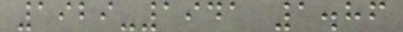1929-1941 1.86
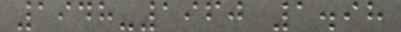1948-1960 1.98
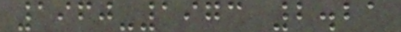1960-1973 2.21
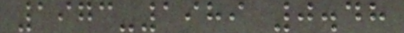1973-1989 0.48
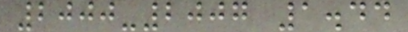2000-2007 1.44
